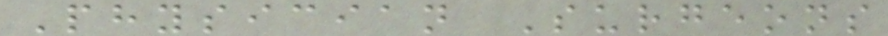Physician Surgeons
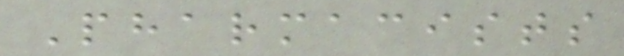Pharmacists
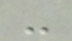-
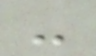-
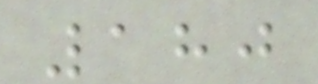180
